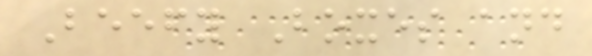Beefy Boxes and
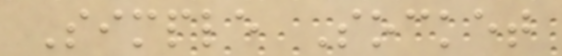Simple Socket
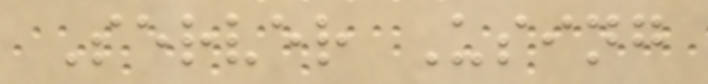Server Using
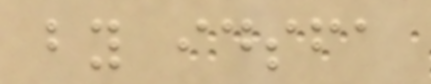by idsfa
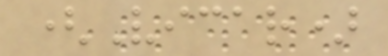(Vicar)
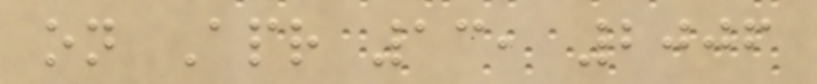on Apr 13, 2006
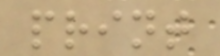print
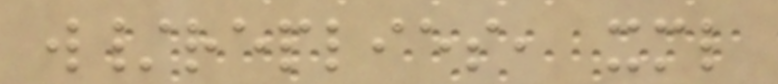w/replies, xml
